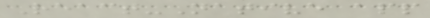React-Native app
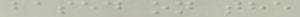based on the
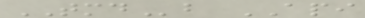TMDb API
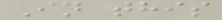In this
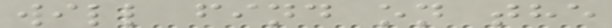will find on the
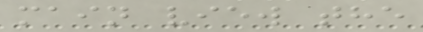main view the
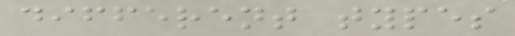different types
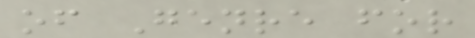of Genre for
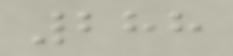288
